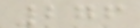276
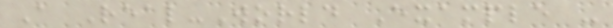A Real-World Example -
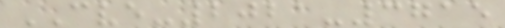CVE-2021-3715
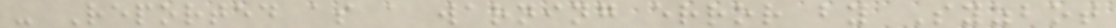- Reported as a warning error by Syzbot
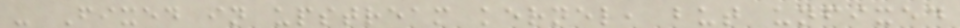- Fixed in upstream kernel, but unfixed
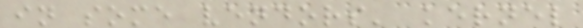in some vendors' kernel
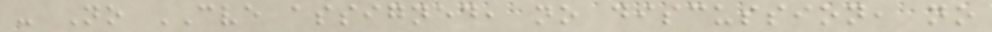- No CVE assigned, no discussion, no
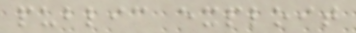public exploit
